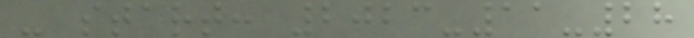- start: 2023-11-28
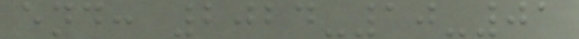end: 2024-10-01
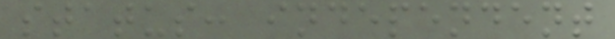status: independent
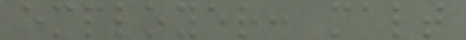employer: malt
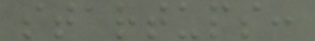startups:
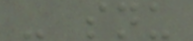- snu
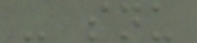- snu
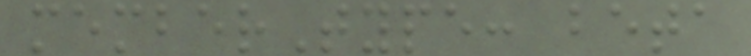memberType: beta
